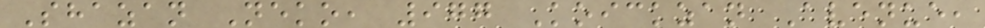Shazan Neko, 977 Koickzan Avenue,
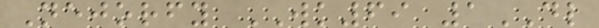Nejorfy WK69 1DL
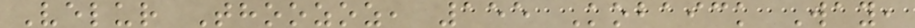Velur Thoozoz, 155 Kobaick Way,
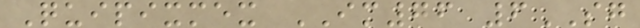Quipixmex IM76 6SG
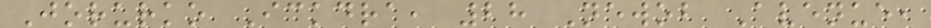Jorurko Ickdra, 28 Newob Avenue,
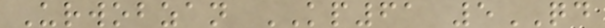Urwobzan KP61 5QD
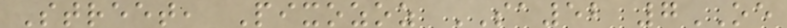Street, Pixozoz SA52 7OE
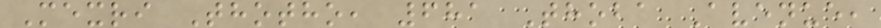Mexri Thotho, 681 Thoba Avenue,
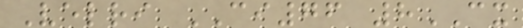Velri CI76 8CX
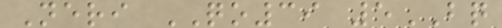Neri QO39 5BQ
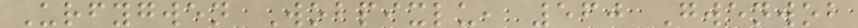Urfygwen Wobpixlu, 560 Gwenwob
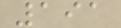191
